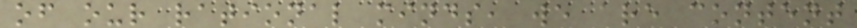of our rational minds, we are content
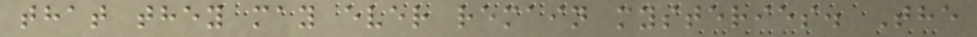that they may ever remain mysteries. The
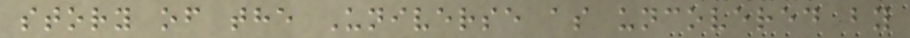story of the Universe as uncovered by
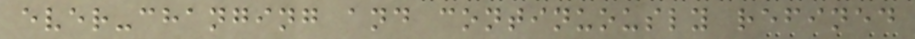ever-changing and continuously refined
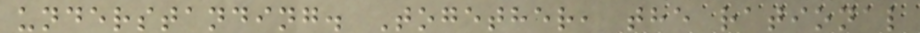understanding. Together, the rational
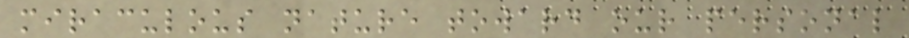miraculous nature toward our personal
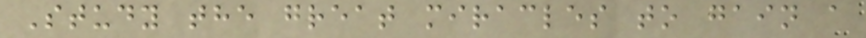Study the great miracles to gain a
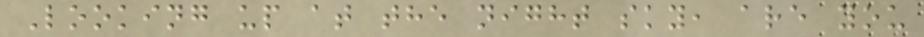Looking up at the night sky, are you
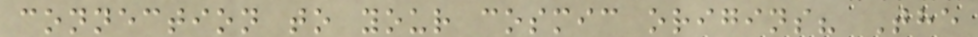connection to your cosmic origins? The
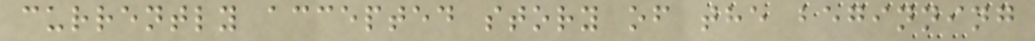currently accepted story of the beginning
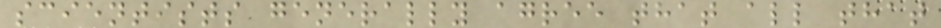scientists generally agree that all that
